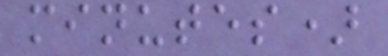minutes)
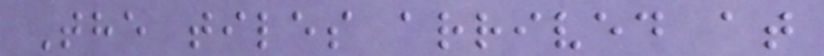The tiles arrived at
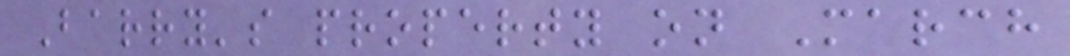Barry's property on March
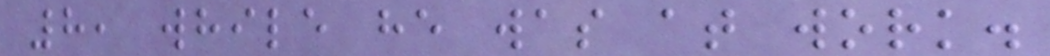8, while he was at work.
